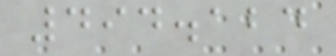494.124
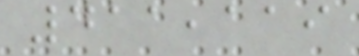411,119
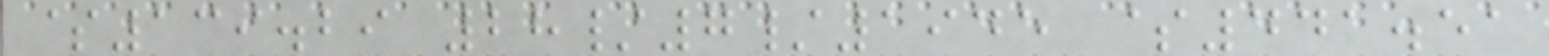$139.29 28/7/1945 $441.51
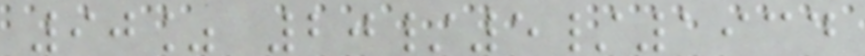90% 20/5/1934
